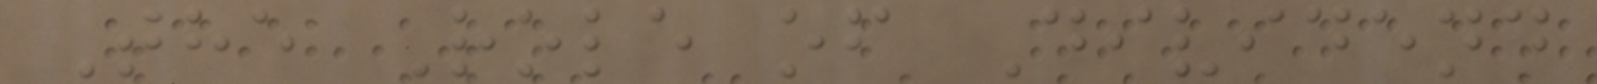The Role of Dividend
